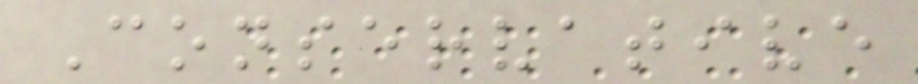Conservative
